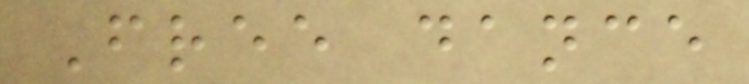Free dance
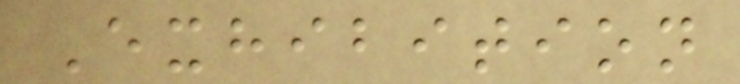Exhibition
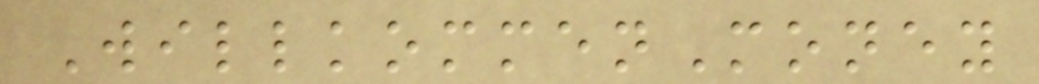WillkommenMoney
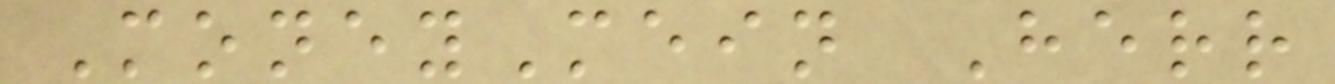MoneyMein Herr
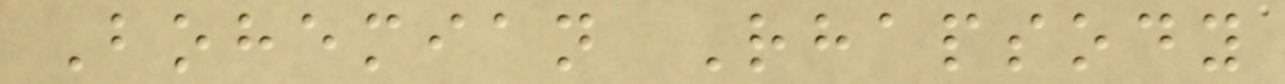Bohemian Rhapsody
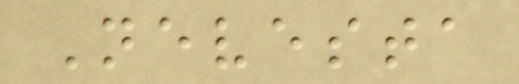Nevesta
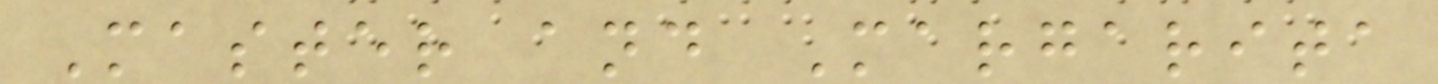Master and Margarita
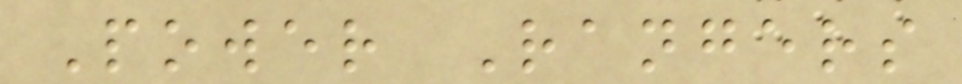Power Rangers
